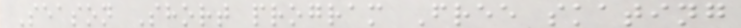Season Short program Free skating
